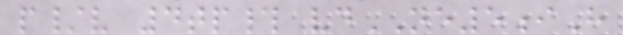p/v 4tp# vdNE5iH
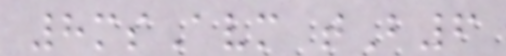8msAvm tB6
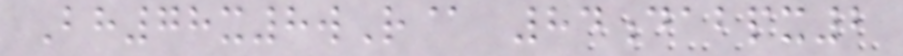Bh78x8wR@ 84dabpx2
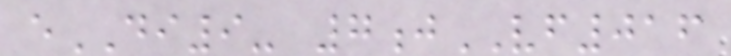eDI9- 7jVF016
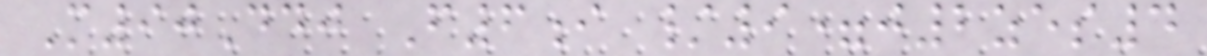M90Ddj F6i /9=j2zes4
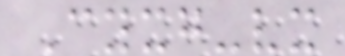Cyxg-vx
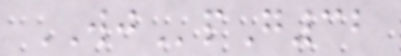WJpG32
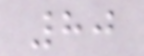80
